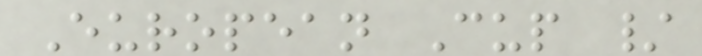European Cup /
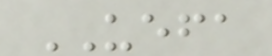UEFA
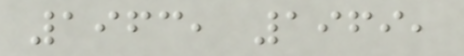1963, 1969,
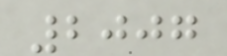2007
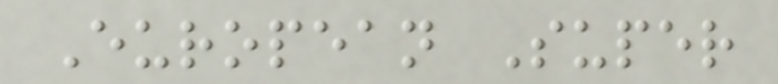European Super
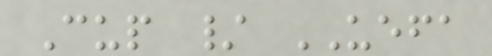Cup / UEFA
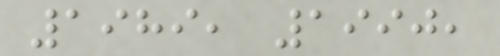1989, 1990,
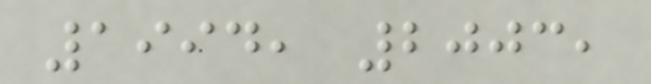1994, 2003,
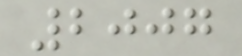2007
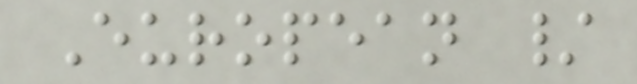European /
